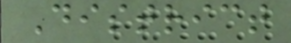District
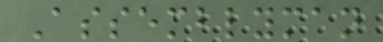Assemblyman
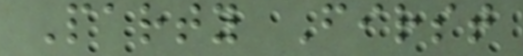Party First
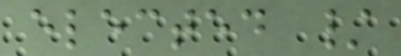elected /
